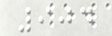904
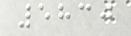5830
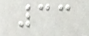33
